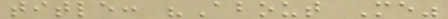title: "About Me"
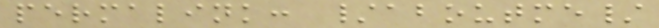permalink: /aboutme/
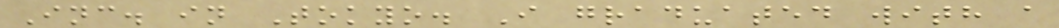Inc. in Tokyo. I graduated with a
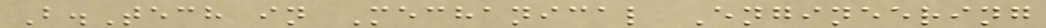B.Tech in Mechanical Engineering
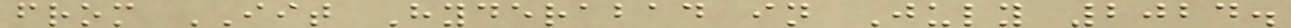from IIT Hyderabad in July 2024.
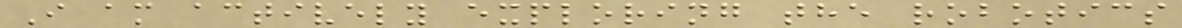I am actively exploring the robotics
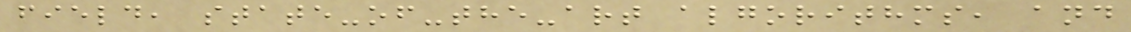field, state-of-the-art algorithms, and
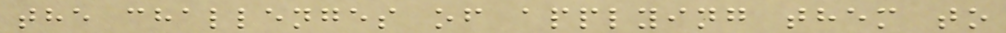the challenges of applying them to
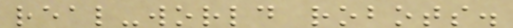real-world robots.
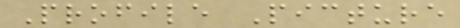Profile Picture
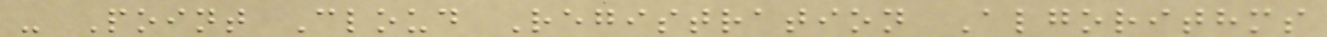- Point Cloud Registration Algorithms
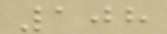108
